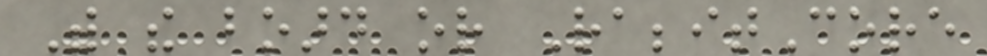With the board or RabbitCore
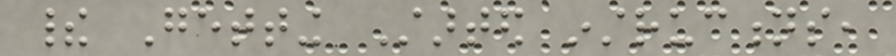their Getting Started instructions,
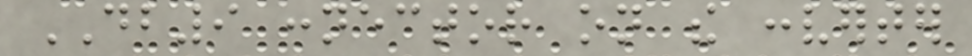DB9 connector on the converter
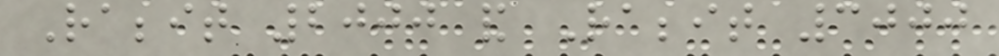Rabbit 2000 and Rabbit 3000
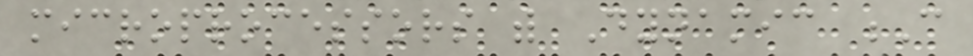microprocessors with Dynamic C
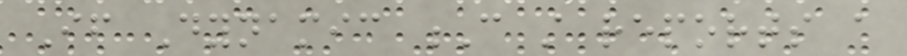If Dynamic C still reports a
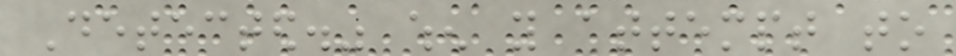Detected." when you attempt to
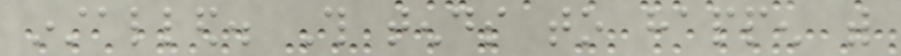installed. This tends to happen with
